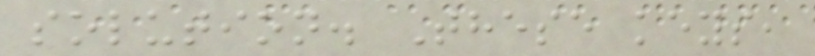solution. These keys,
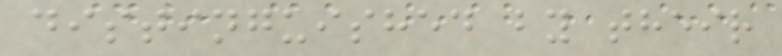distinguished by their
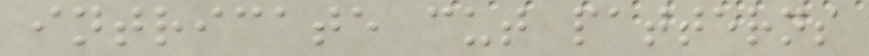intricate cut patterns
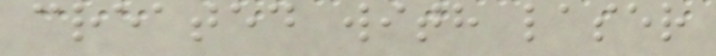created with laser
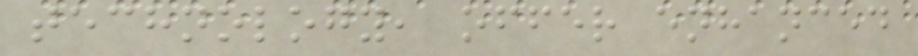technology, offer enhanced
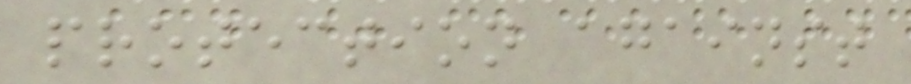protection against
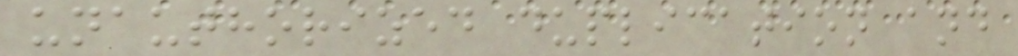unauthorized duplication and
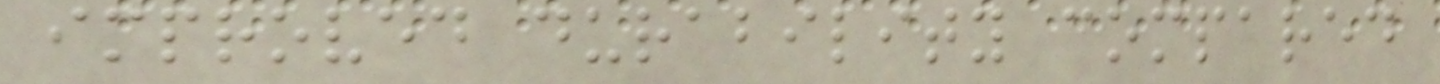improved durability compared
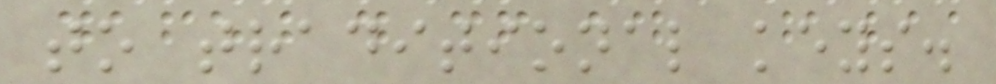to traditional keys.
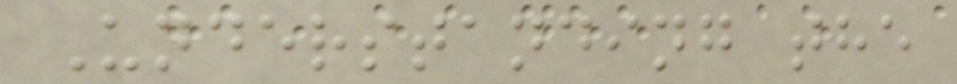Understanding the
